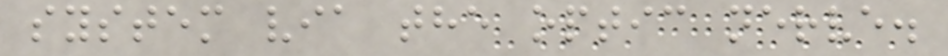system via the optic nerve.
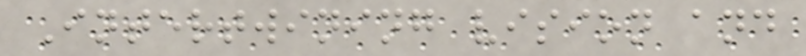Intertwining vision and
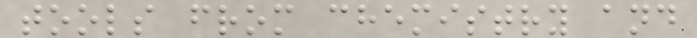tools from chemistry and
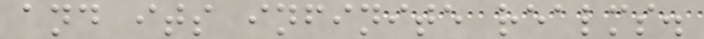and its infinite realms.
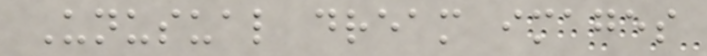Unusual dream images
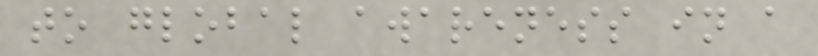to global awareness in a
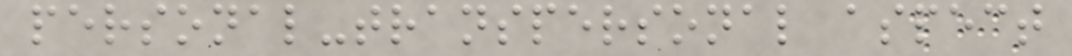personal-transpersonal aspect
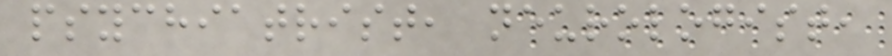psychiatrist, neurologist,
